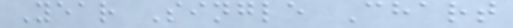Year Single Chart
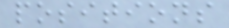positions
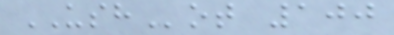USHot 100
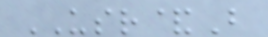USR&B
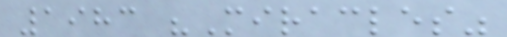1983 "Miracles"
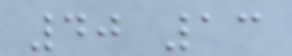40 13
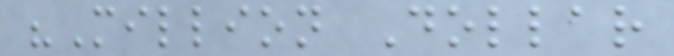"Million Dollar
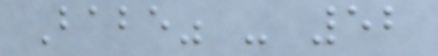Babe" - 52
